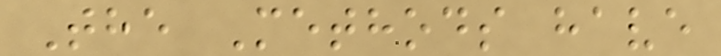The Methods have
